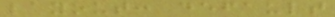layout: default
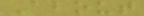About
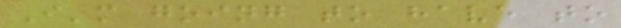I'm going to have to
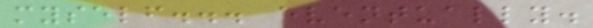myself... eventually.
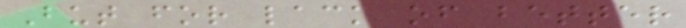But for lack of better
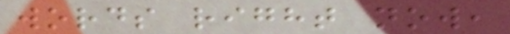words right now,
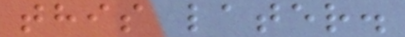this later.
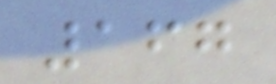167
